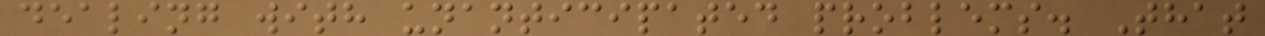dealing with unanticipated problems. That
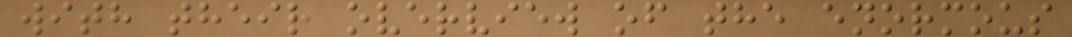with their overview of the enormous
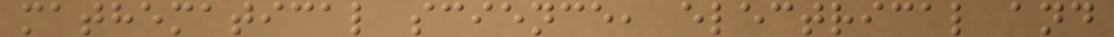mathematical science, electrical and
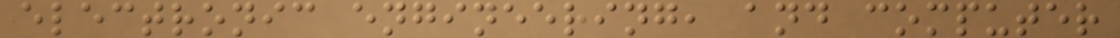electronic engineering, and computer
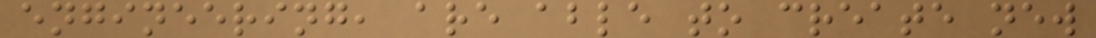engineering, are able to create new
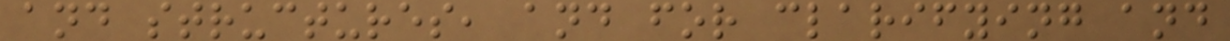and structures, and for clarifying and
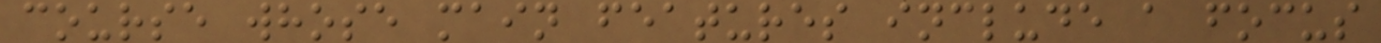course whose main features include a focus
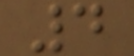4
